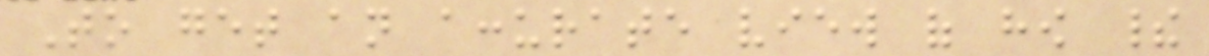To get an accurate view of how their
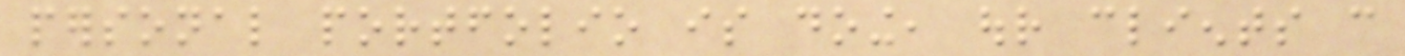personal portfolio is doing, our clients can
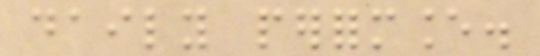daily performance.
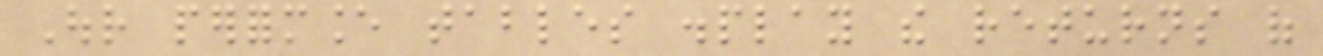Our performance tables display the returns of
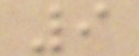9
